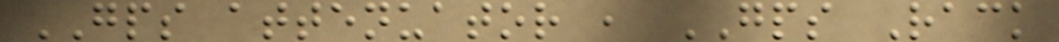GPS attenuator , GPS Rack
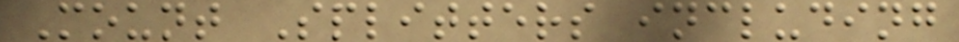Mount Splitters including
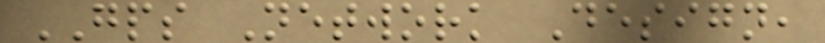GPS Network Design,
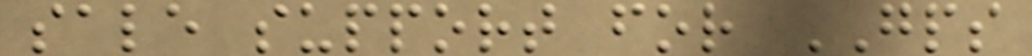sale support for GPS
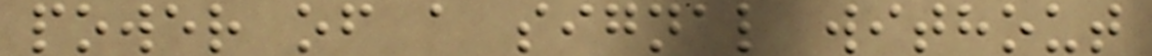power of a signal without
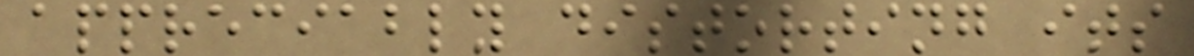appreciably distorting its
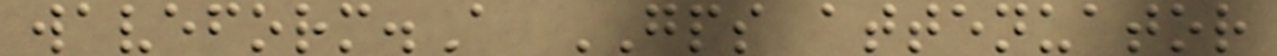waveform.A GPS attenuator
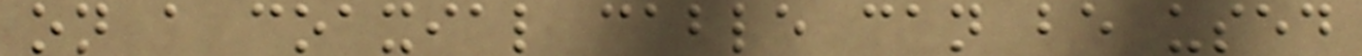on a coaxial cable can be used
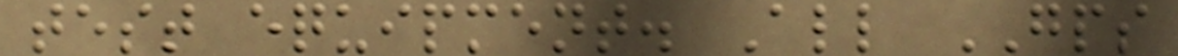test equipment. All GPS
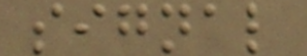signal
